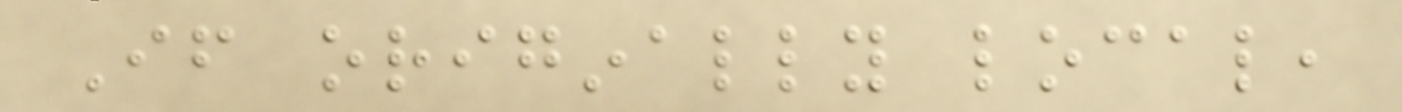If originally local,
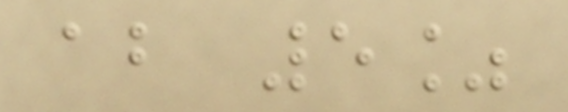about 5%
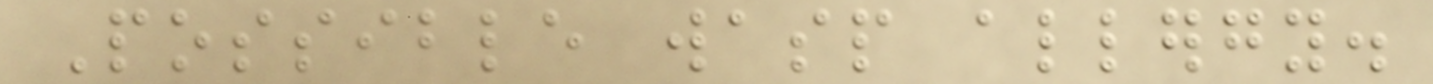Possible wasp allergy.
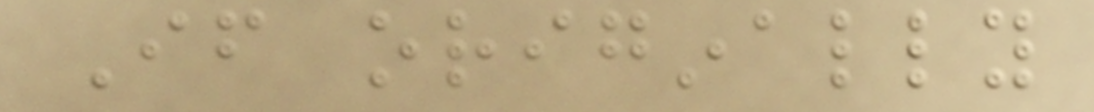If originally
